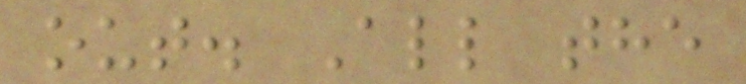out. All the
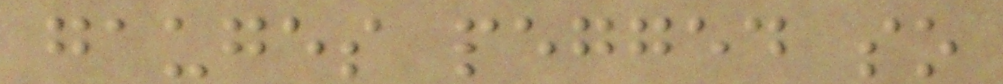gauges pegged so
